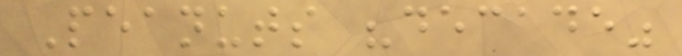Peanuts "decade"
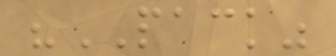"PACK"
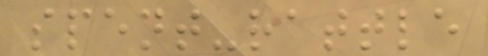spent-rattle
